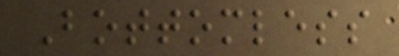Bottomless
